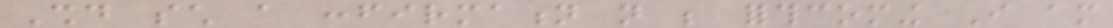Should such a confirmation not be forthcoming I am
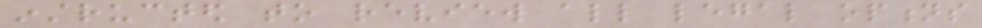instructed to review all legal options
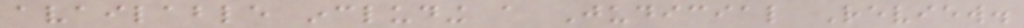available including a Judicial Review.
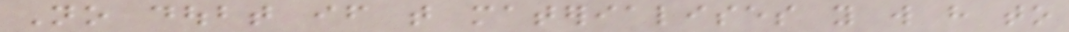No doubt if that materialises you will have to
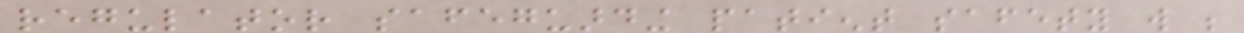regulator safeguarding patient safety will be
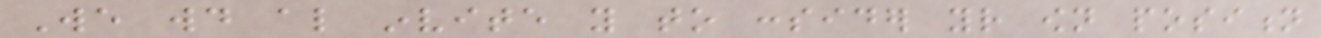We would also invite you to consider your own position
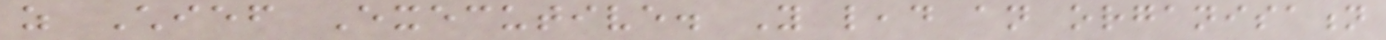as Chief Executive. You lead an organisation
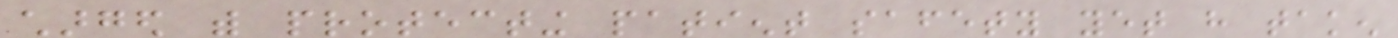charged with protecting patient safety yet have taken
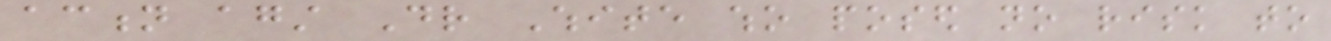action against Dr White who posed no risk to
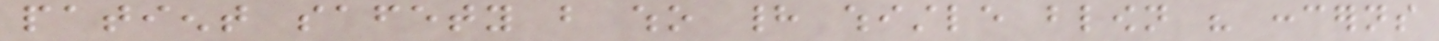patient safety but who had whistle blown his concerns
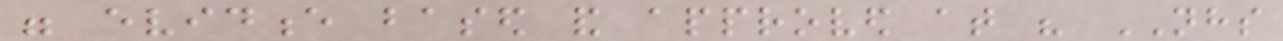were evidence based and approved at his NHS
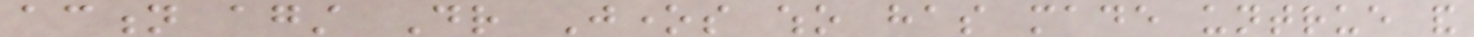action against Dr Jones who has made untrue and
